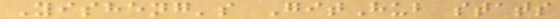Yisheng's GitHub stats
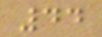44
